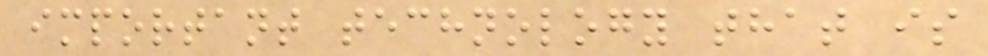important technology that is
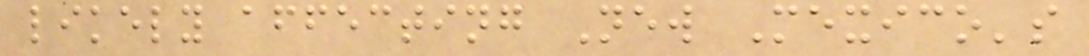likely affecting New Mexico's
